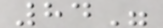84"
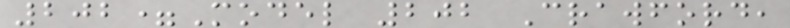202=Model 202 Crawford,
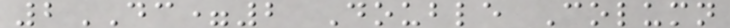2DC=2 Double Column
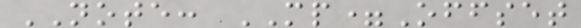NOTE: MP=Offset
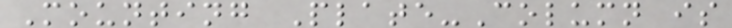Mounting Plate-Column is
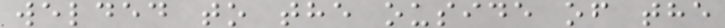welded to the ouside of the
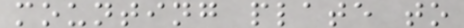mounting plate to
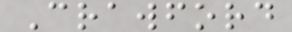Crawford
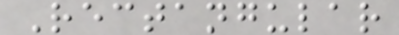Rectangular
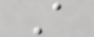A
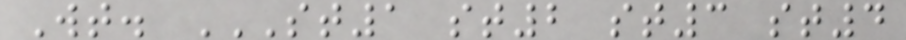Wt. ST1 ST2 ST3 ST4
